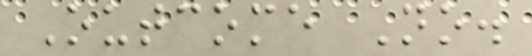Outcome No.
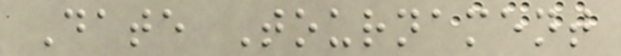Date Tournament
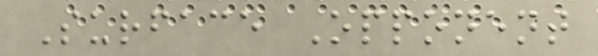Surface Opponent
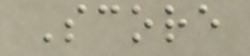Score
